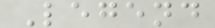Legend
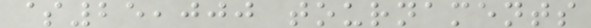$25,000 tournaments
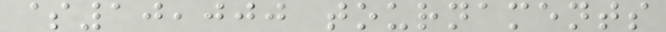$10,000 tournaments
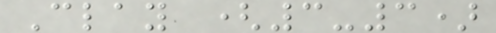Clay (3-3)
